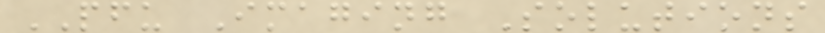PFU Imaging Solutions
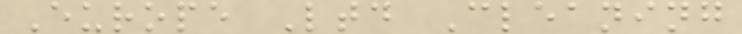Europe Ltd Cleaning
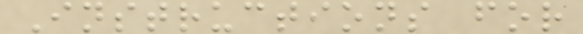Instructions for
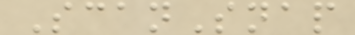ScanSnap
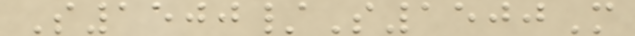S1500/S1500M
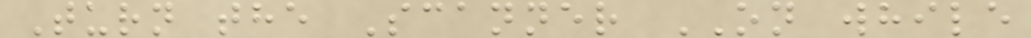Turn the Scanner ON while
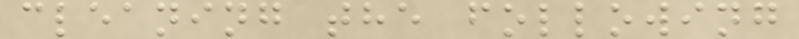cleaning the following
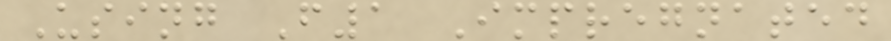Using F1 Impregnated
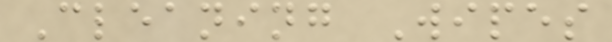Cleaning Wipes
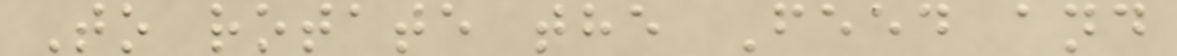To rotate the Feed and
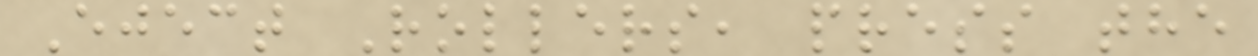Eject Rollers, press the
